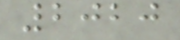2020
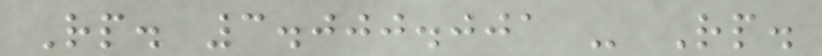Rp. 3.000.001 - Rp.
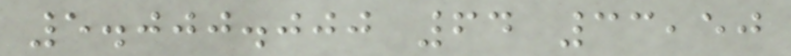5.000.000 64 33,50
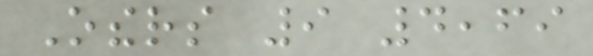Others 9 4,69
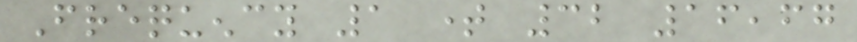Frequency 1 time 32 16,67
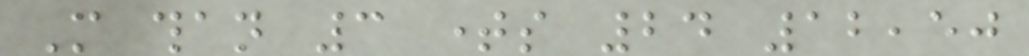More than 3 times 24 12,50
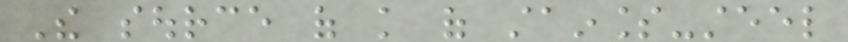The source of knowledge of stainless-steel
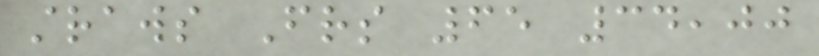straws Friends 65 34,00
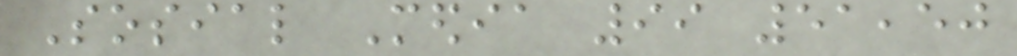Sosial Media 99 51,50
